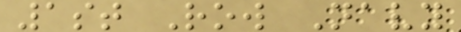1st Row Navy
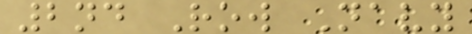2nd Row Navy
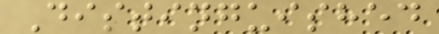Distinguished
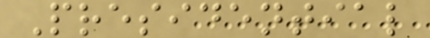Presidential
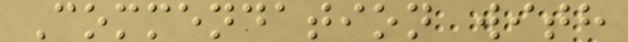Commendation with
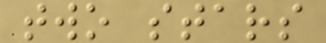two stars
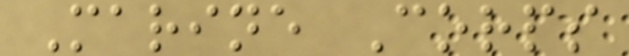Marine Corps
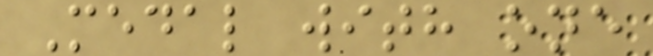Medal with one
